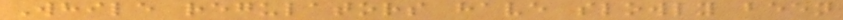While regulators have slowly been
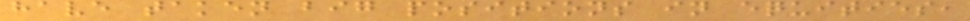have taken big positions in equities,
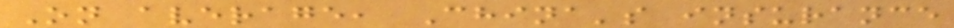On average, China's insurance
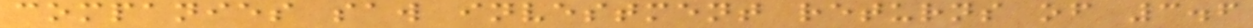companies saw investment returns of 3.6
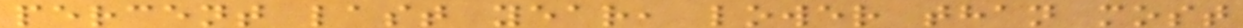percent last year, lower than most
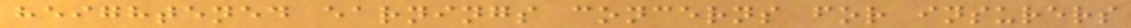heightened earnings concerns for insurers
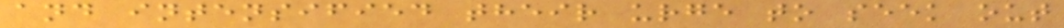and intensified their urge to seek out
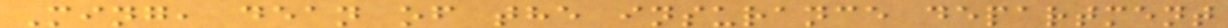Ming, dean of the insurance department
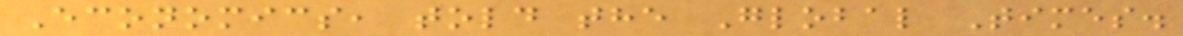Economics, told the Global Times.
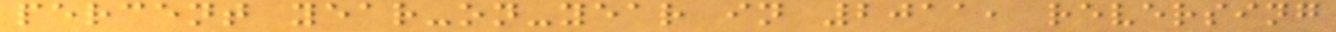percent year-on-year in 2011, reversing
